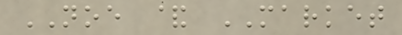NOE & MARKET
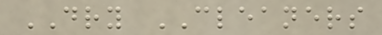DRY CLEANERS
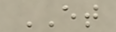ET
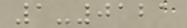1-0121
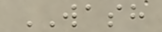WASH
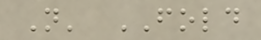N' FOLD
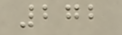272
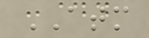ATM
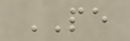PE
